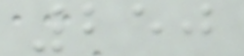250
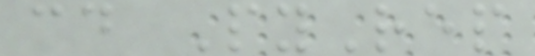cd PyRep
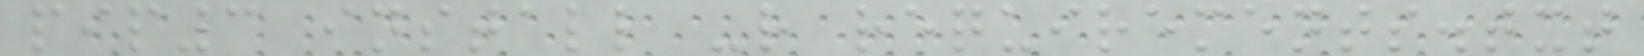pip3 install -r requirements.txt
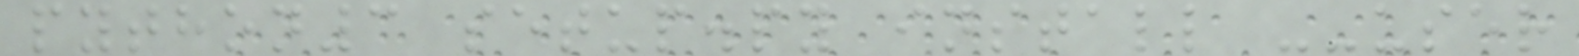python3 setup.py install --user
